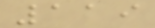119
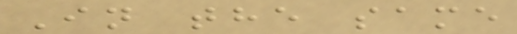In the same
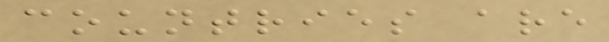countries are
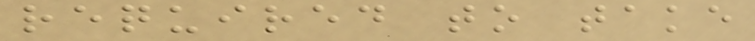required to take
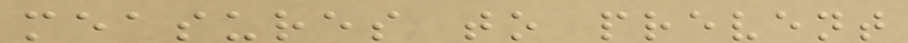measures to prevent
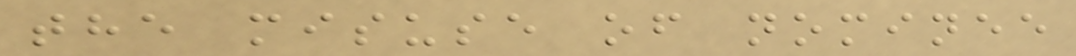the misuse of nominee
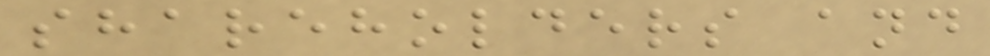shareholders and
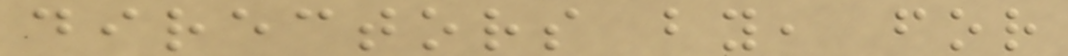directors by, for
